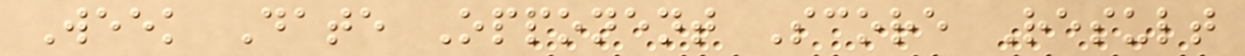Week Date Opponent Score Result
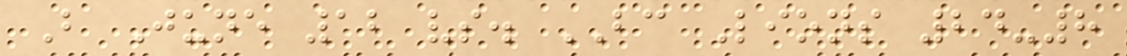B June 12 vs. BC Lions 24-8
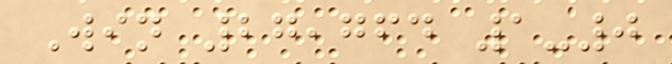Win 27,764 1-0
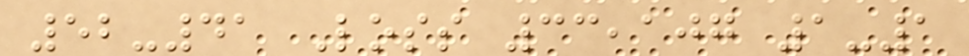52-41 Loss 33,107 1-1
